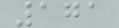171
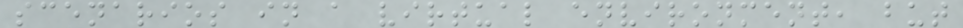scenarios in a virtual environment, but
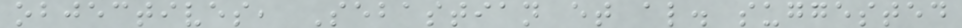objectives, Sebastian et al. suggested
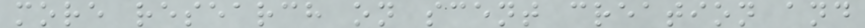more research on scent creation and
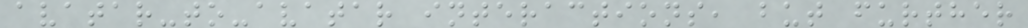avatar-to-avatar interactions, but further
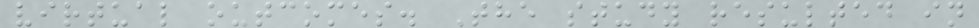virtual outcomes. The study resulted in
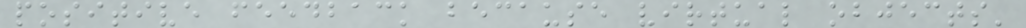positive feedback because virtual objects'
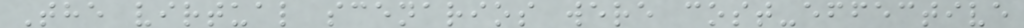The virtual scenarios were cost-effective
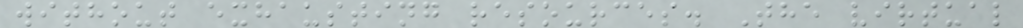without exhausting resources. The virtual
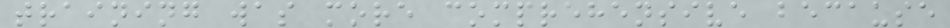training was more comprehensive because
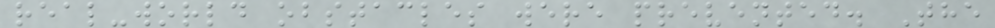real-world obstacles were prevented. The
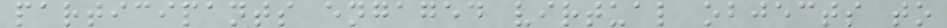participants engaged virtual objects to
